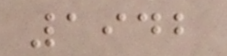1942
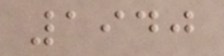1940
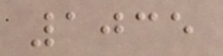1035
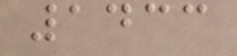1433
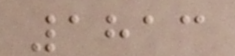1813
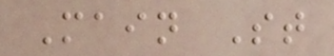Main St
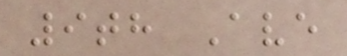9th Ave
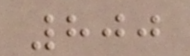800
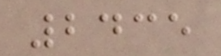2435
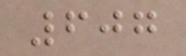607
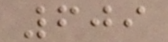609
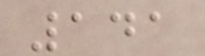141
